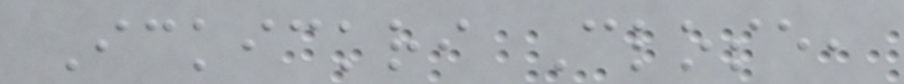Ickickri Close,
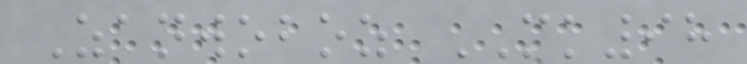Zanwoboz MK98
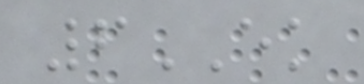6EK
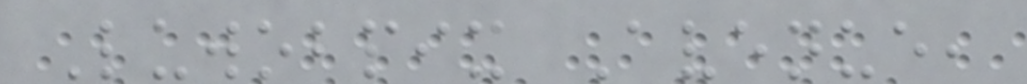Luwobpix Avenue,
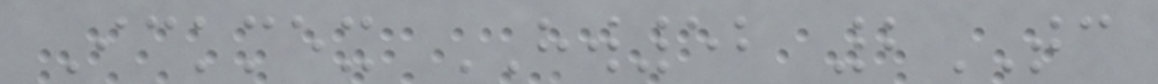Ickmex HW52 2TC
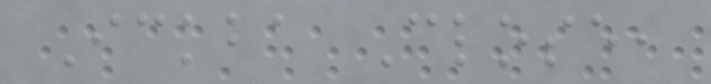Ickba Close,
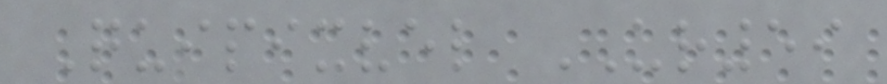Quipixvel UR59
